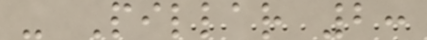- Pillar 2:
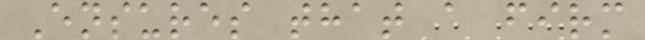Ensures that a firm
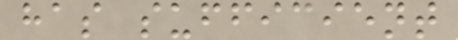has sufficient
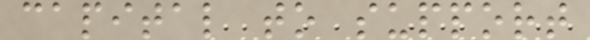capital to support
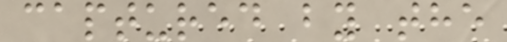captured by the
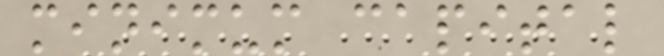minimum capital
